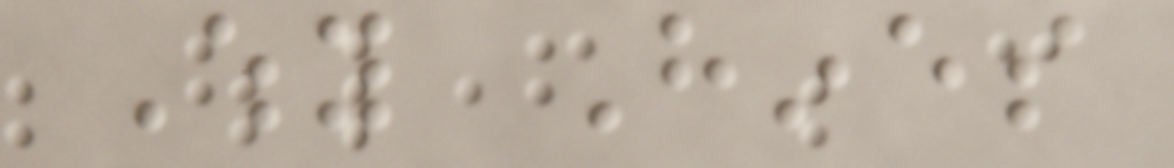Why Hines
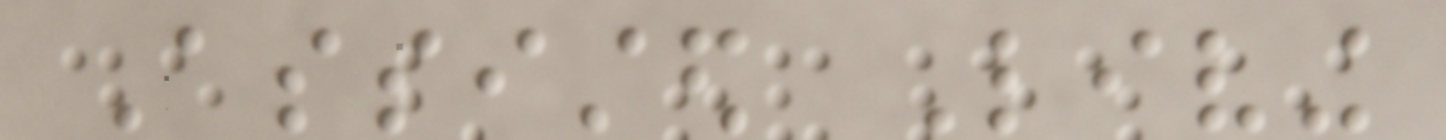Assisted Living
